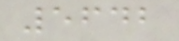5642
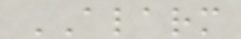ALARM
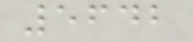5642
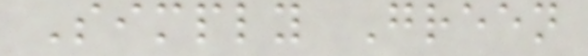Simply Green
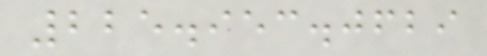225.953.0629
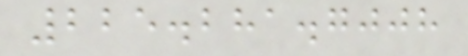225.281.7008
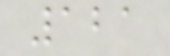121
